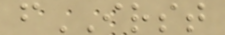fIRST
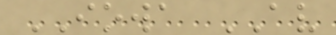IOWA AV
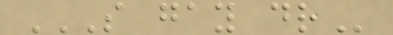S GAY DR
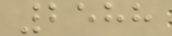2588
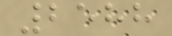2588
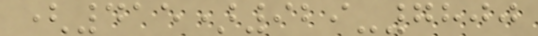(415)929-7800
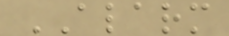ALARM
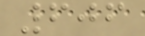606
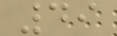49
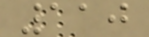110
